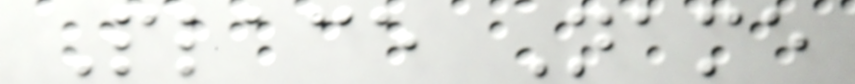Place Name
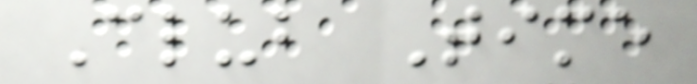Club Time
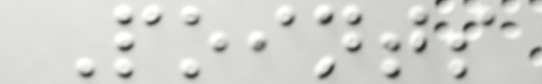Points
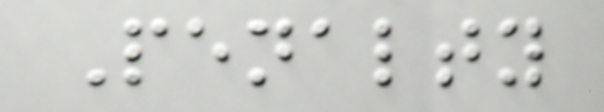Penalty
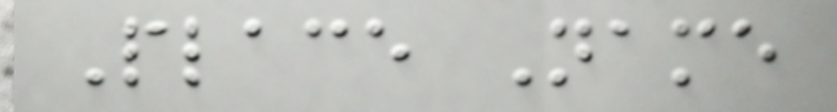Place Name
